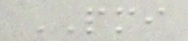PMI
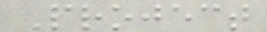Project
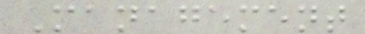Management
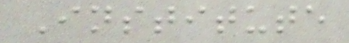Institute
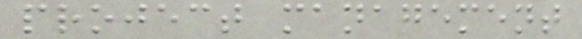project management
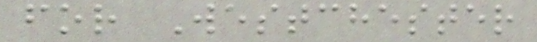for Westchester
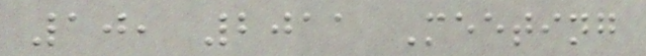10, 2011 Meeting
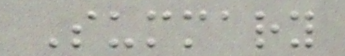Summary
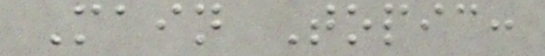Main Topic:
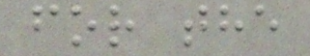for the
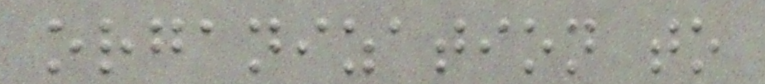organization to
